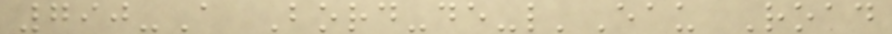790-A Bord-de-l'Eau Road
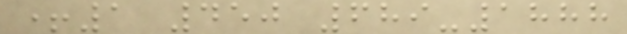+1 450 689-1888
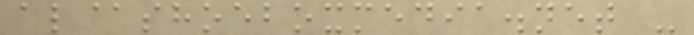al@shoeboxmedia.net -
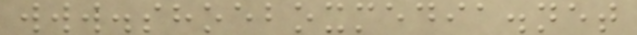www.shoeboxmedia.net
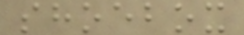shoebox
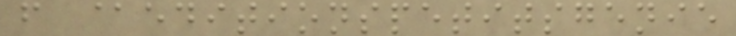f @editionspetitsgenie
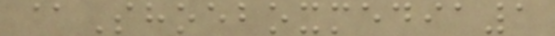@Shoeboxmedia1
